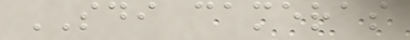SDI cameras
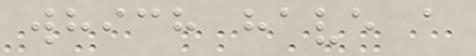which have a
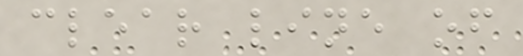clear line of
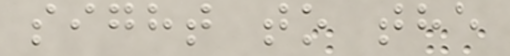sight to the
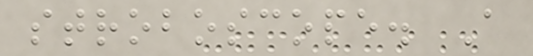stroboscope. A
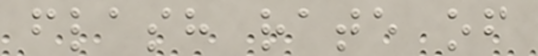flash rate of
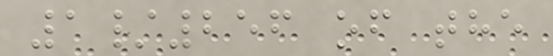1/256 of the
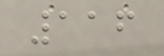116
